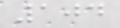104
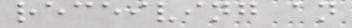receiving an
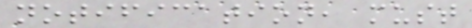notification, must
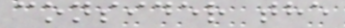consider the
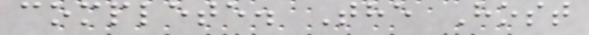complete. The Host
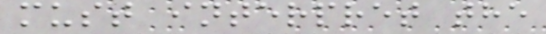must interpret the
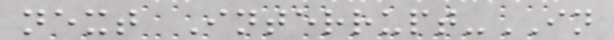next Interrupt-IN
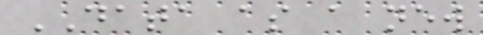DATA as a new
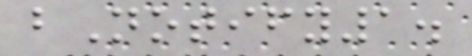bNotify1.
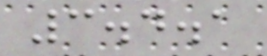3.4.1
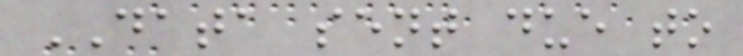DATA sent due to
